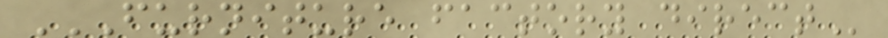FURNITURE FACTORY DIRECT
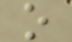o
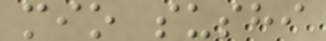mio sushi
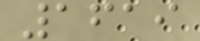1619
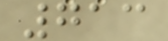713
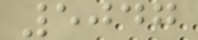5047
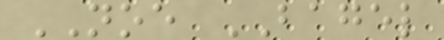NOE BAGEL
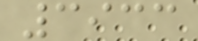3933
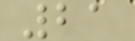21
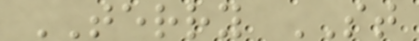TERRY ST
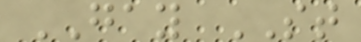GAY ST
